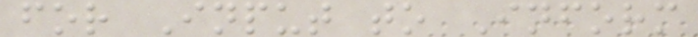for Input to Inform
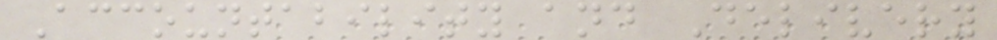Accountability and Delivery
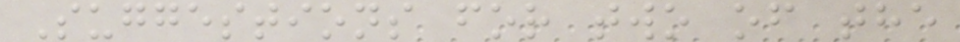Suggestions for two of the
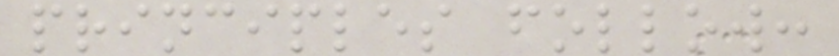principles follow:
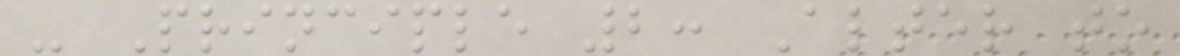- Principle 2: Alter to
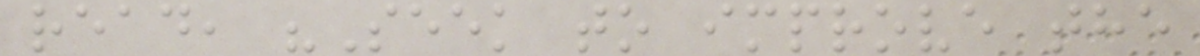read, "Seek to improve the
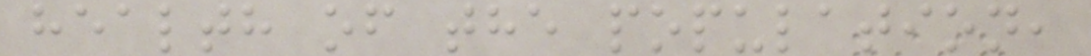health of the population,
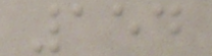154
